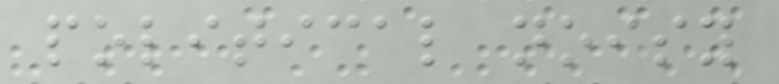political noisy
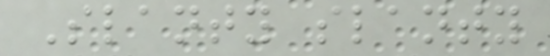Slanty slanty
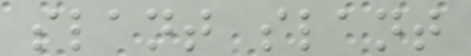slant slant
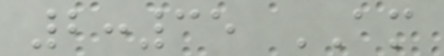2:35 AM
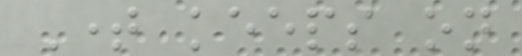Time keeps on
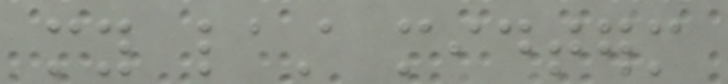my last midterm
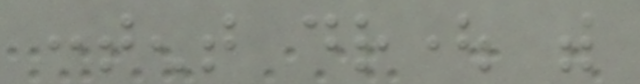content drought with
